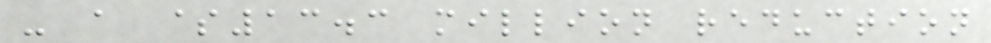- a $13.3 million reduction
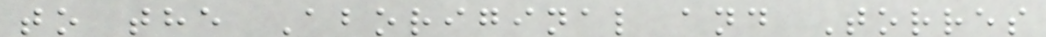to the Aboriginal and Torres
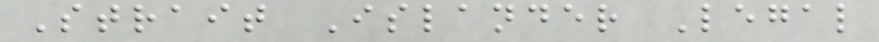Strait Islander Legal
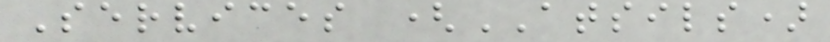Services (ATSILS)
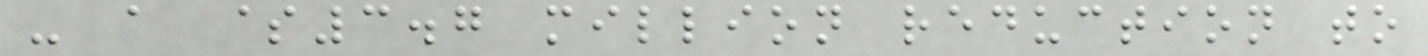- a $3.7 million reduction to
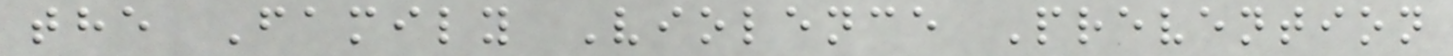the Family Violence Prevention
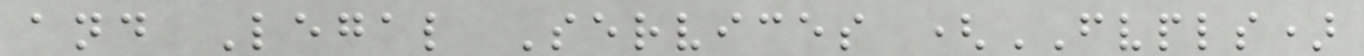and Legal Services (FVPLS)
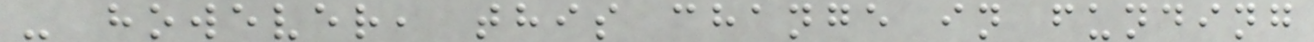- however, this change in funding
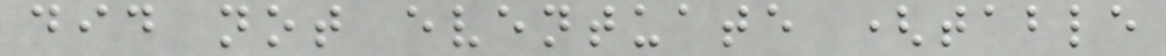did not eventuate (table
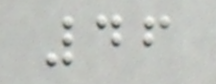46
